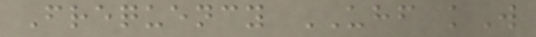Frequency UHF kW
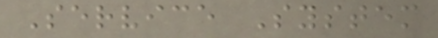Service System
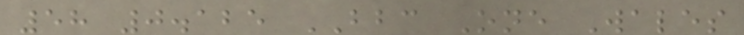58 0.125 BBC One Wales
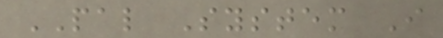PAL System I
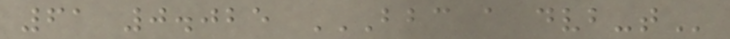61 0.025 BBC A DVB-T
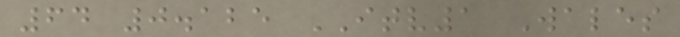64 0.125 ITV1 Wales
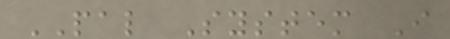PAL System I
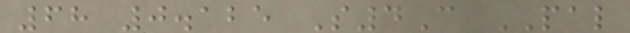68 0.125 S4C PAL
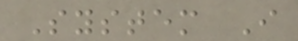System I
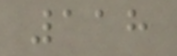118
